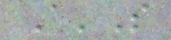A'S
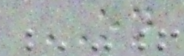ON
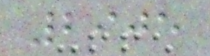2905
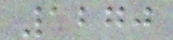1270
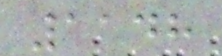1148
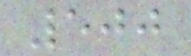500
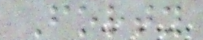Forty
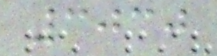3030
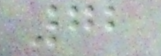72
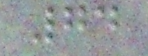74
